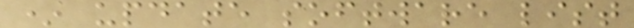* update software list
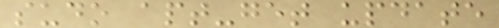sudo apt-get update
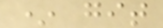* git
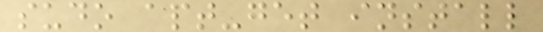sudo apt-get install
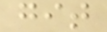git
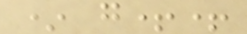* g++
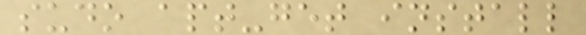sudo apt-get install
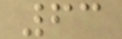63
